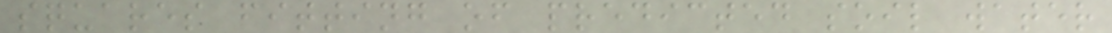squares fitting of predicted soil water
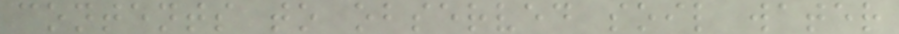contents to observed soil water
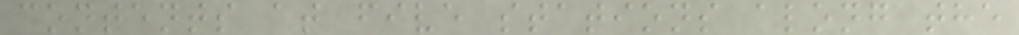contents at five stations along the
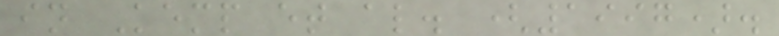in Kemp et al. (1997).
